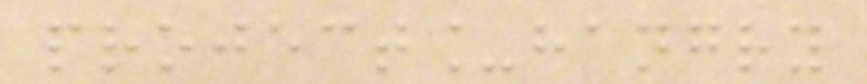project_hangry
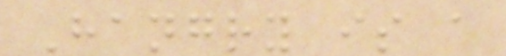Hangry is a
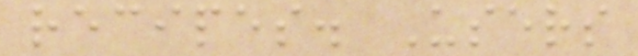recipes. Users
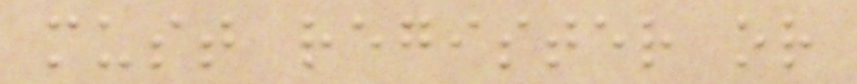must register or
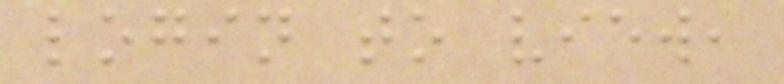login to view,
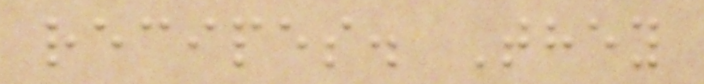recipes. They
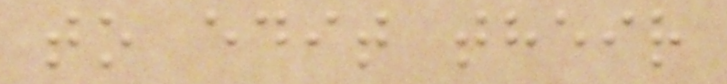to edit their
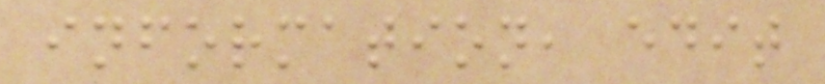information, edit
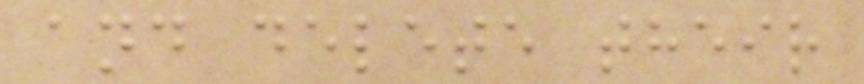and delete their
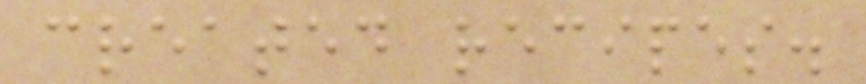created recipes.
